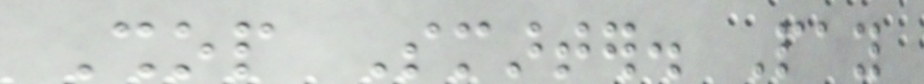Shop Smarter. Pay
